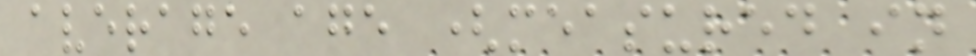average age (measured in
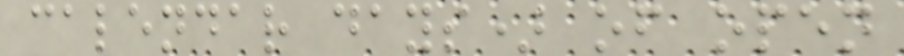calendar days) of open
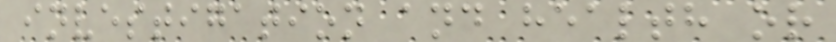investigation and health or
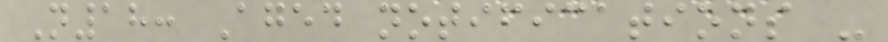N18: Aged notifications -
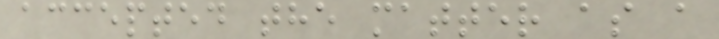accepted the matter as a
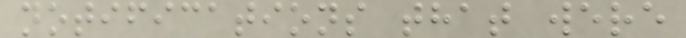notifications that were
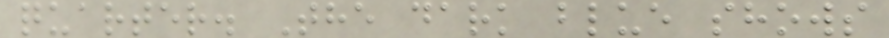quarter. The dark blue shows
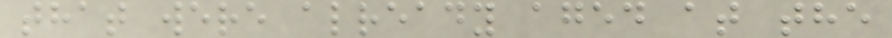that were already aged at the
